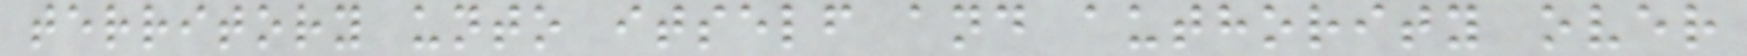territory unto itself and authority over
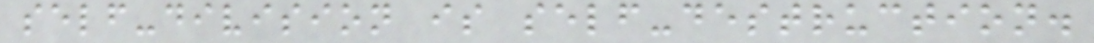self-division is self-destruction.
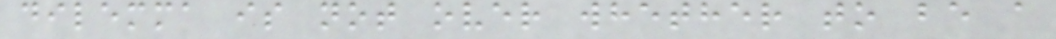dilemma is not over whether to be a
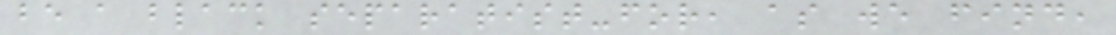be a black separatist-for, as we find,
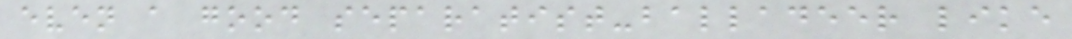even a good separatist-balladeer like
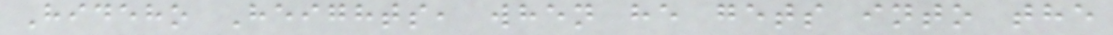Hideho Heights, when he gets into the
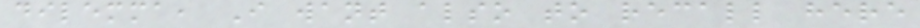dilemma, I want also to recall here
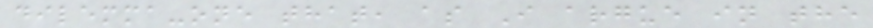dilemma-one that, as I argue in the
